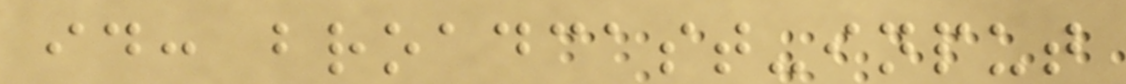id: broadcast-input
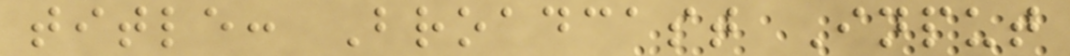title: Broadcast Input
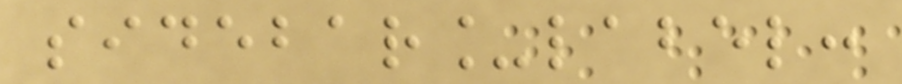sidebar_label:
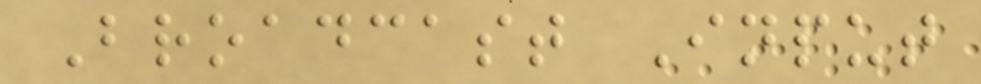Broadcast Input
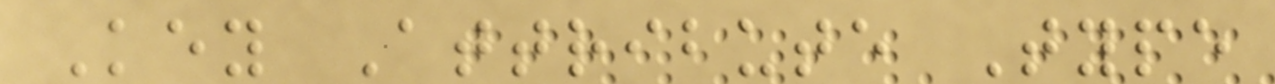Key Attribute Type
